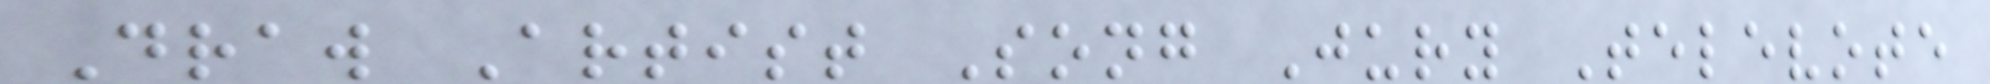Draw Artist Song Jury Televote
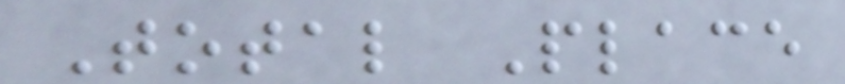Total Place
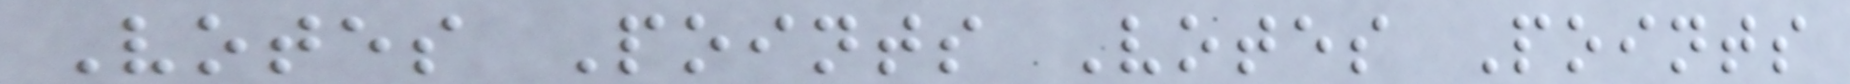Votes Points Votes Points
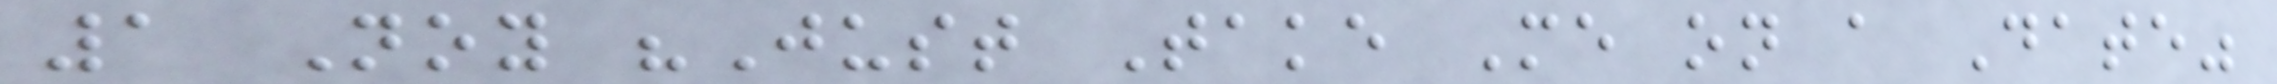1 Noy "Just Take Me on a Date"
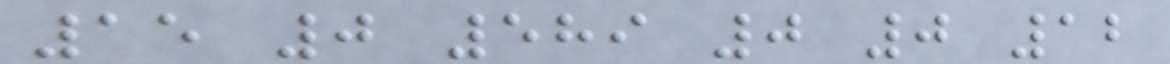15 0 589 0 0 12
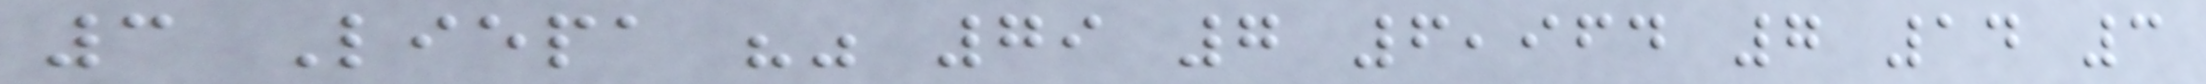3 Liepa "" 79 7 6,964 7 14 3
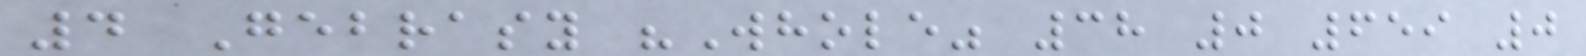4 Gebrasy "Whole" 38 0 659 0
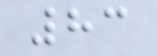83
